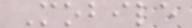Mobile
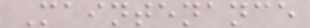Maintenance
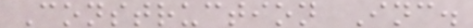Construction Inc.
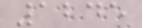1245
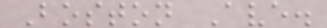Boston Ave.
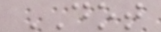DOT
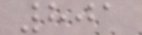801
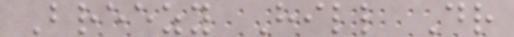Breezy Hill Dr
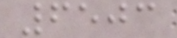6503
